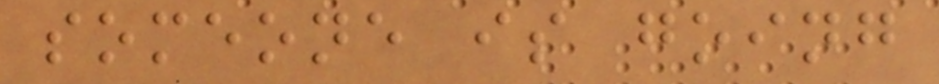someone is going
